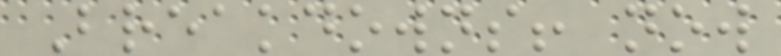Breakdowns! now
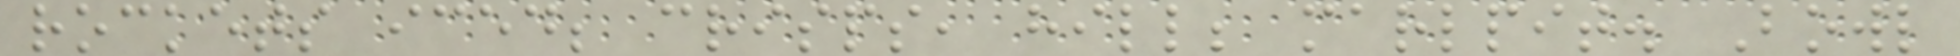rockets iced; crisps, hill; marlpit. Bowl
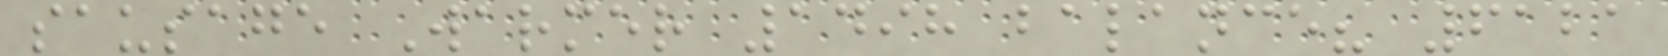sausage Warmer 1498 balance? 6121
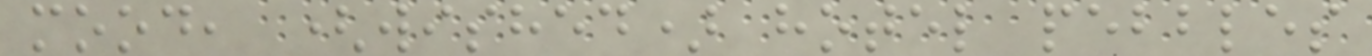mood, (wished) hotel pebbles
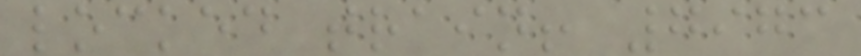locked train! 7973
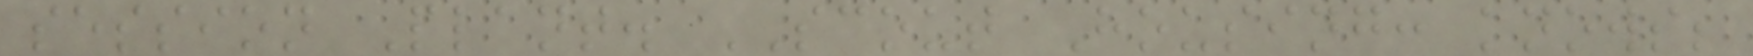session Plant. SCOUT Housing: knows;
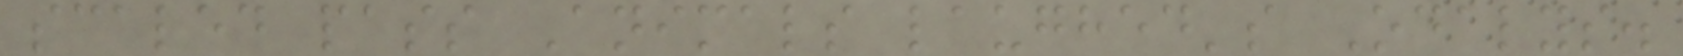scaled pass Animals laughed's Odalys.
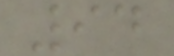94
